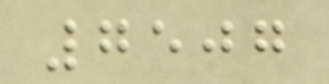7507
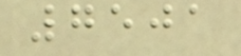7501
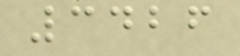3426
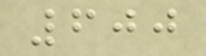600
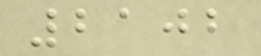2102
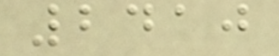2410
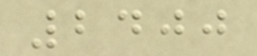2400
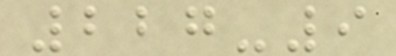227-9
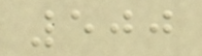500
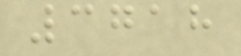3718
